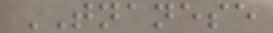TNANESE
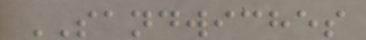SANDWICHES
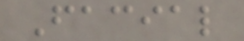Facial
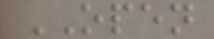OPEN
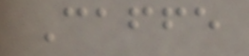Caffe
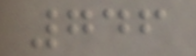746
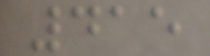415
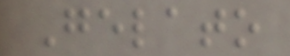Gelato
